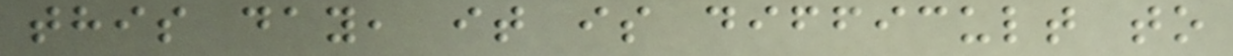this day, it is difficult to
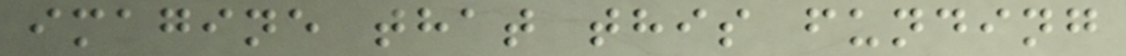imagine that this funding
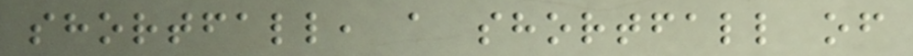shortfall, a shortfall of
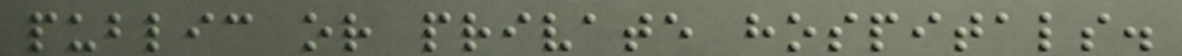public or private hospitals.
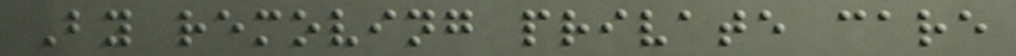By removing private care
